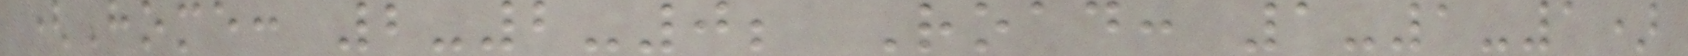(Home: 2-2-0; Road: 1-1-1)
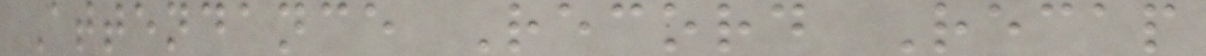Attendance Record Recap
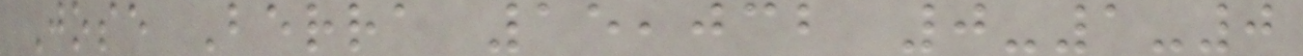Jose Berra 15,032 0-1-0
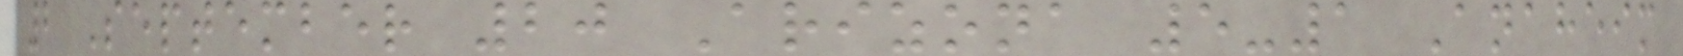2 September 20 Arizona 5-1 Anaheim
